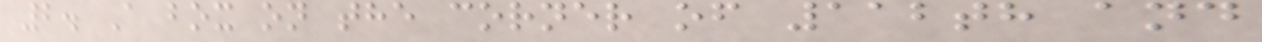2. A box on the corner of 112th and
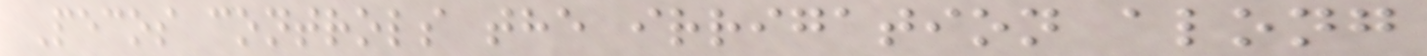Pecos controls the irrigation along
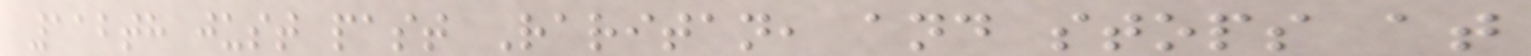112th just past Raritan, and stops at
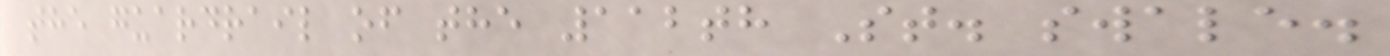the guardrail of the 112th St. swale.
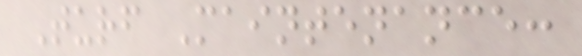Turf Maintenance:
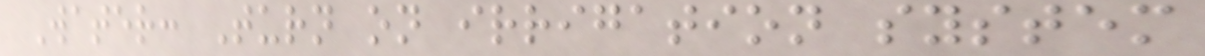Water: Turn on irrigation system
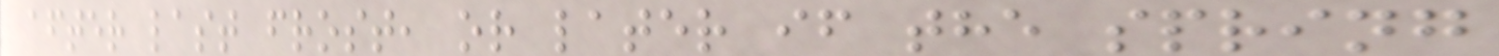after last frost, or later if the spring
